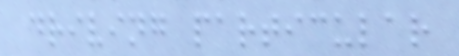driving particular
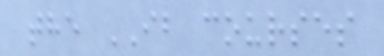the IB courses
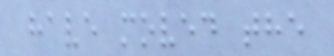have moved the
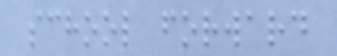school forward
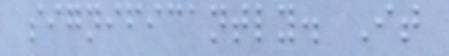significantly. It
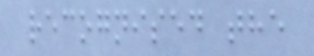recognised the
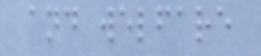and welfare
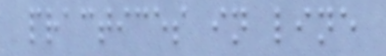practices in line
